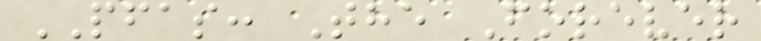PFAS: The Forever
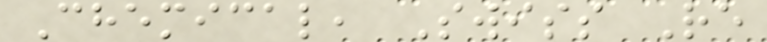Chemical, Swiss Re
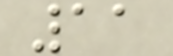11
